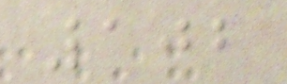102
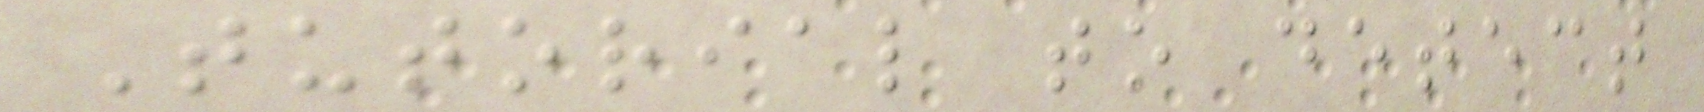Tutorial to detect
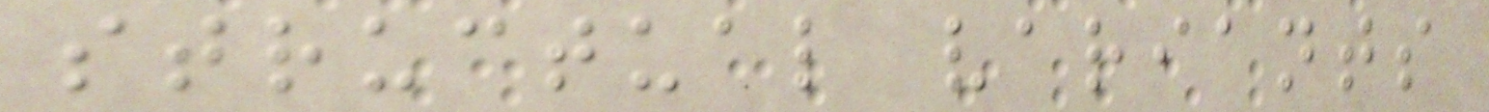structual variants
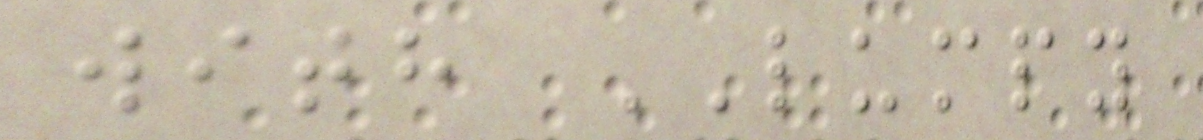with LUMPY
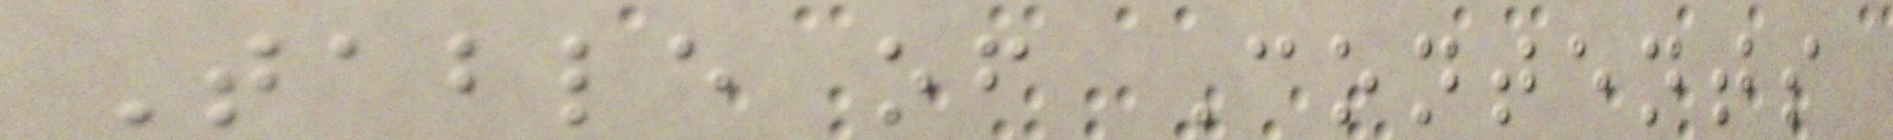Table of Contents
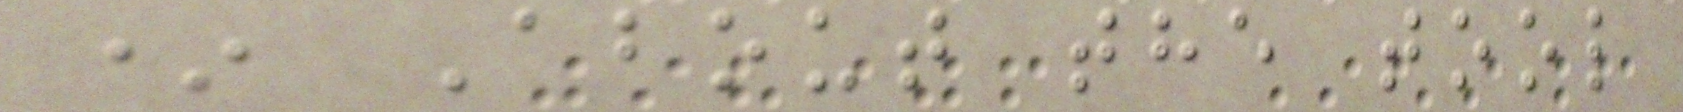* About the tool
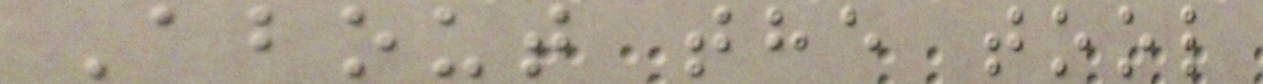About the tool
